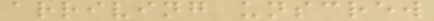arriving unscrew
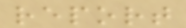report
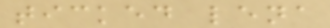ticked lena
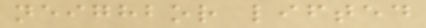neighbor lifted
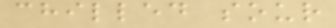chilled sour
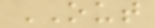OUT
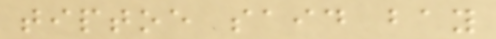tiptoe said bay
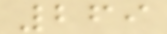269
